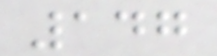147
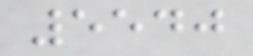5540
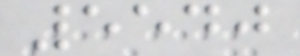5540
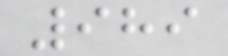989
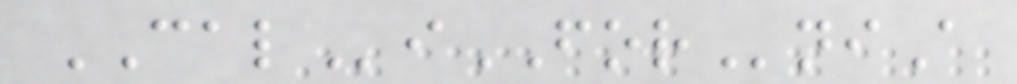CALiFORniA
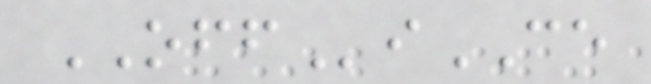OFFiCE
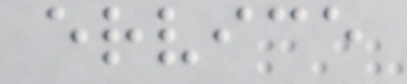ervice
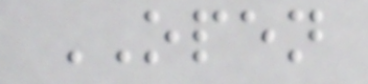OPEN
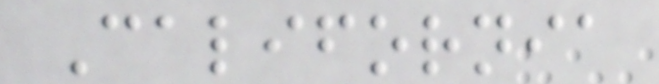California
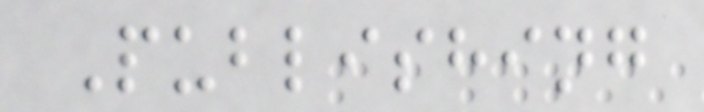Publishing
